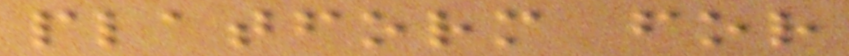platform for
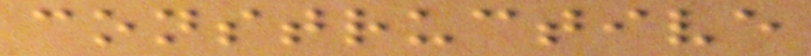constructive
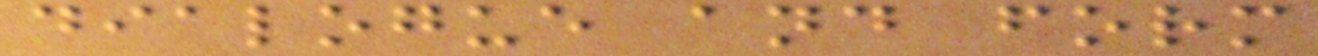dialogue and form
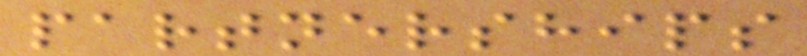partnerships
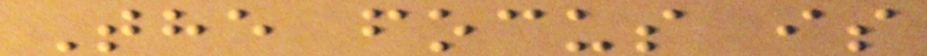The focus is
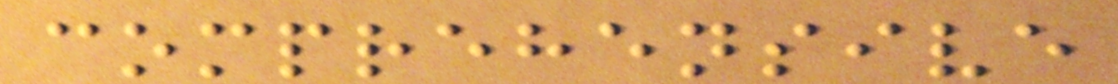comprehensive
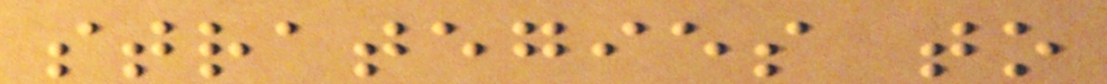strategies to
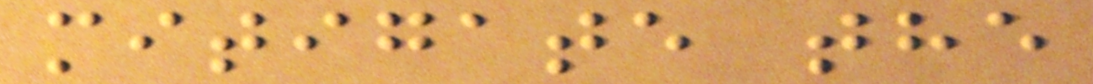mitigate the
